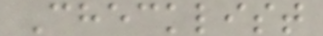Checklist
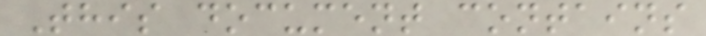This document contains
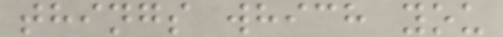things which you
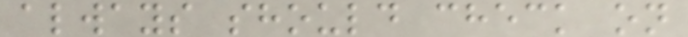always should check on
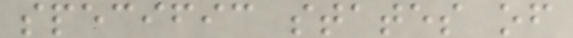specific states of
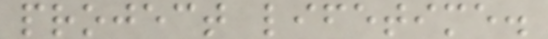project lifetime.
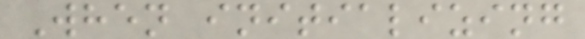When initializing
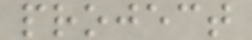project
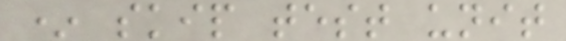* skip test unit
